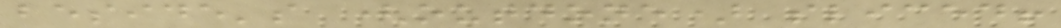beside's (outdone) sliced!
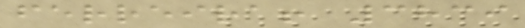ferreira! 3839
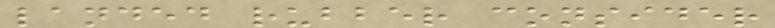landed rubber consider
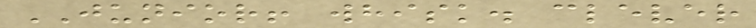JUNIOR! whisk. clever
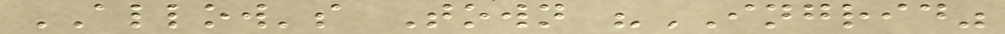ALLOW's Town "INGRID"
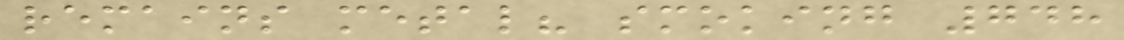remains metal? smoking 748
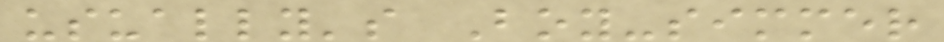usually's Boy-simmer
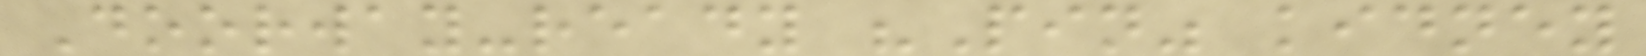Doorway-ready "Pin" kidney
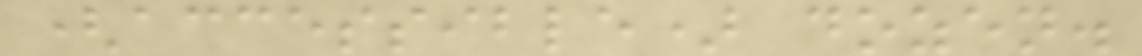(accessible) dozen.
